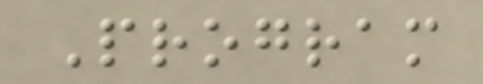Program
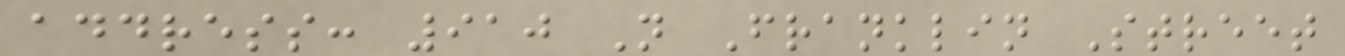address: 910 N Franklin Street
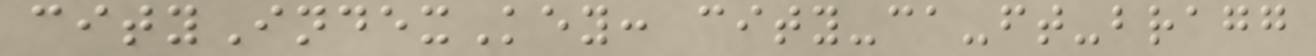cityIndexKey: city-ca-ft-bragg
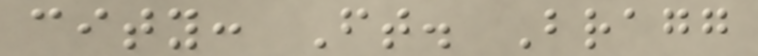city: Ft. Bragg
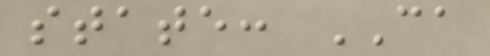state: CA
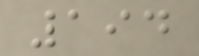194
